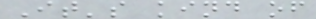It's kind of
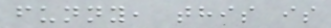funny, this is
